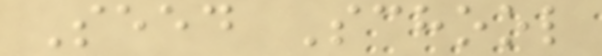Seed School
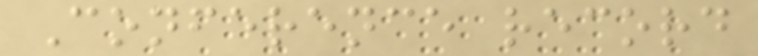Conference record
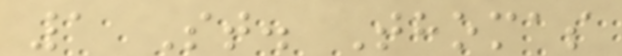1 St. Thomas
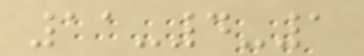11-4-1
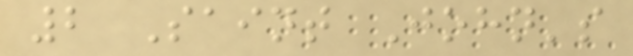2 Saint John's
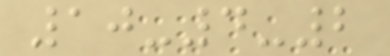10-4-2
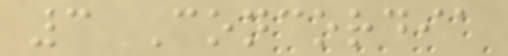3 Concordia
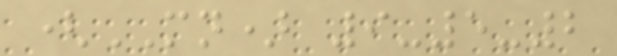(MN) 9-5-2
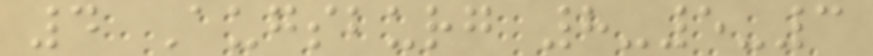4 Augsburg 8-5-3
